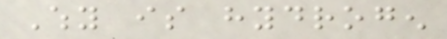Why is hydrogen
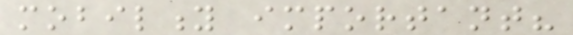mobility important?
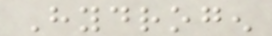Hydrogen
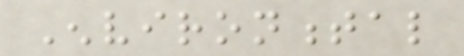Environmental
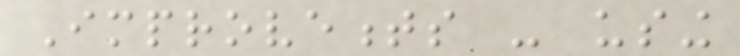Improvements - using
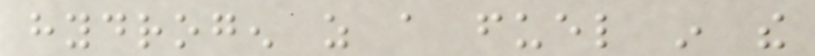hydrogen as a fuel in the
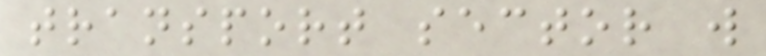transport sector will
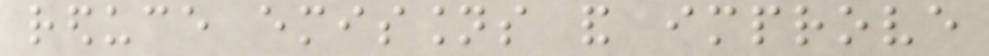reduce emissions and improve
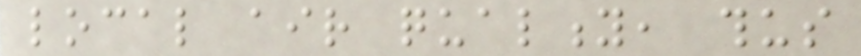local air quality, thus
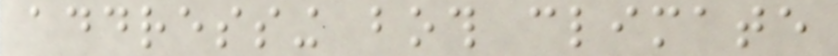addressing both climate
